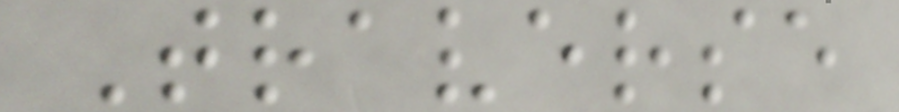Traverse
